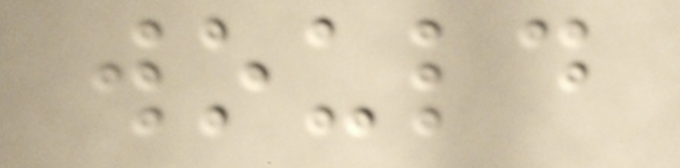would
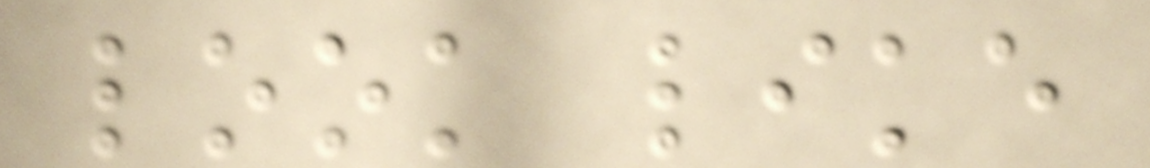look like
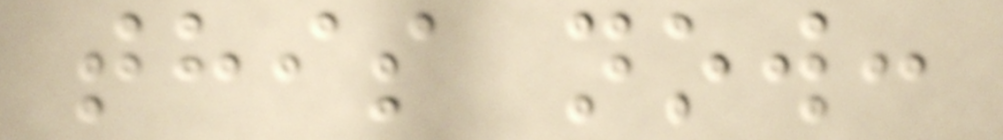this now:
